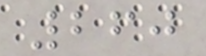260
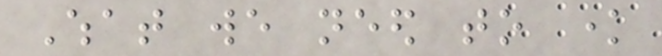What we need to know
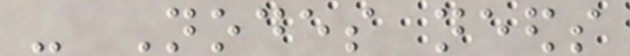- Nodes needs
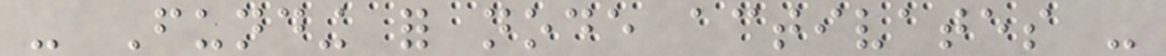- Funding for node activates -
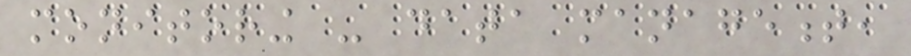monitoring - data management,
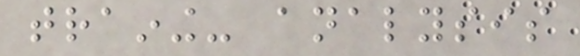training- analysis
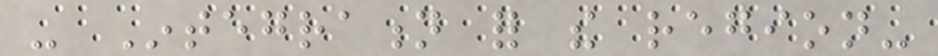- Integration for the region-
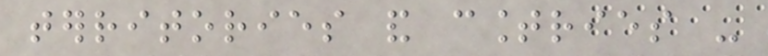territories and countries -
